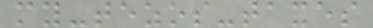my-tezos-taxes
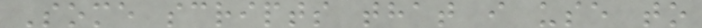Some scripts that i use to
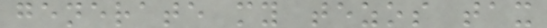generate my tezos tax
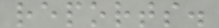reports.
